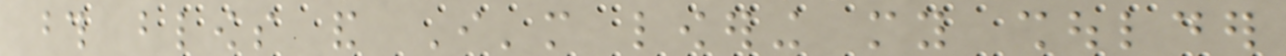those blows and I'm lowering my shoulder
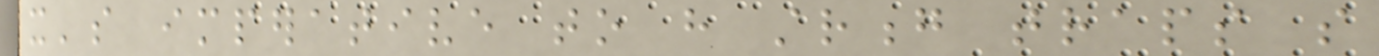it's imperative to have strong traps so
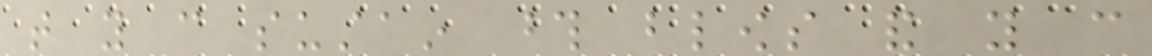that you can sustain those blows and you can
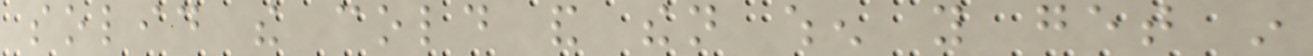solid the cold and then when you get in
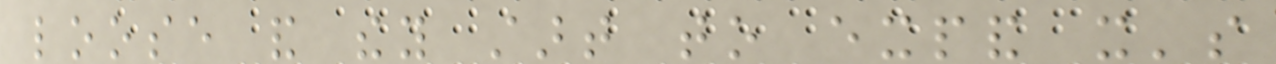loose and they start to expand it's
